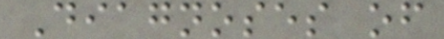Diagnoses of
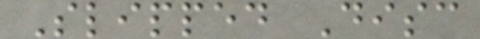Slipped Disc
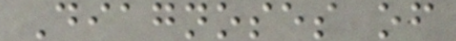Diagnoses of
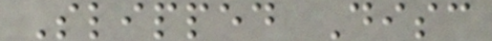Slipped Disc
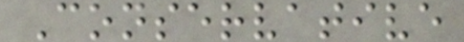Conservative
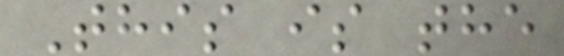This is the
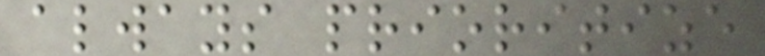always prioritize
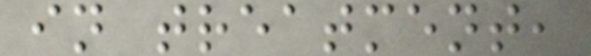in treatment,
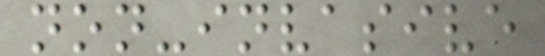non-invasive
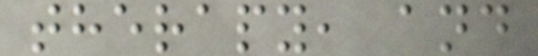therapy, and
